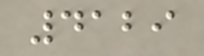4129
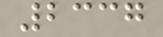2337
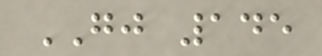GJ 145
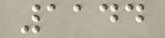1144
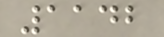1142
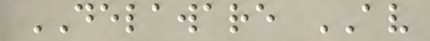DELAWARE AV
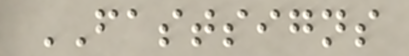FASTSIGNS
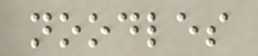noodles
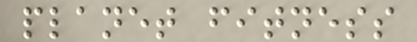planet fitness
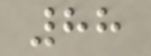88
